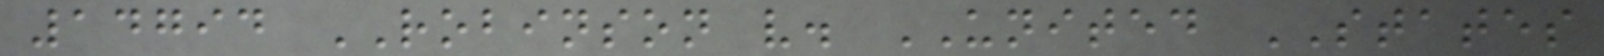14794 ROBINSON v. UNITED STATES
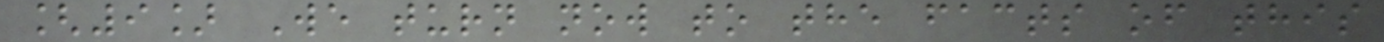[9] We turn now to the facts of this
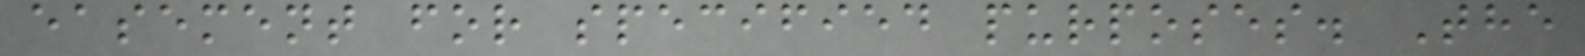easement for specified purposes. The
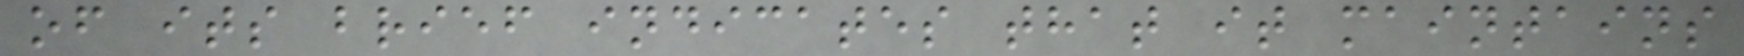of its brief indicates that it maintains
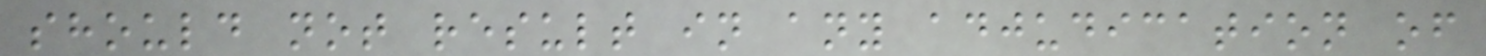should not result in any adjudication of
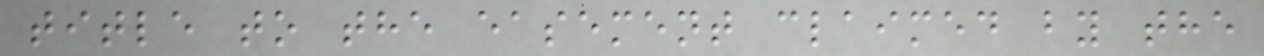title to the easement claimed by the
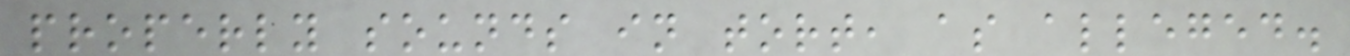properly sounds in tort, as alleged.
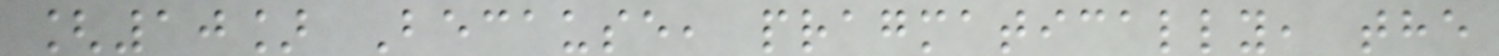[10] Because, pragmatically, the
